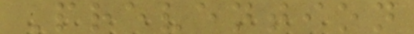Prevention
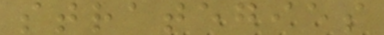strategies
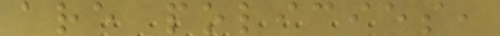are policies,
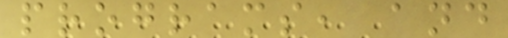programs, and
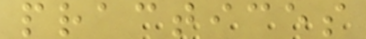practices
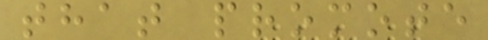that promote
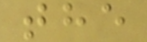the
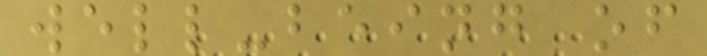well-being of
